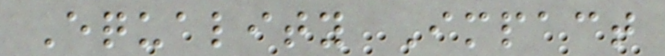Equality Impact
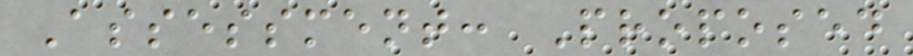Assessment: Proposed
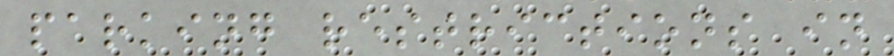parking restrictions in
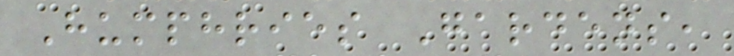Humphries Gardens,
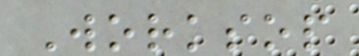Worksop
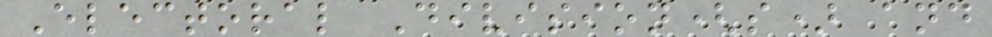Electoral Division(s) and
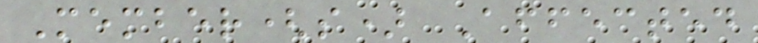Member(s) Affected
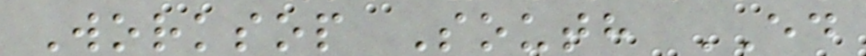Worksop South ED
